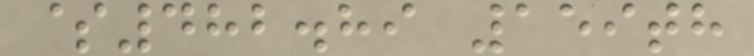$482.89 159th
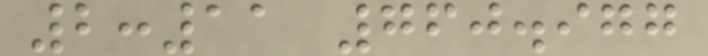2:11 760.977
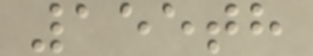155th
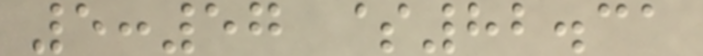5:57 $82.31
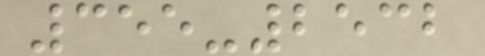355-2532
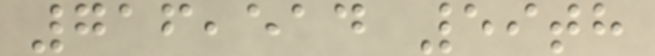716,514 59th
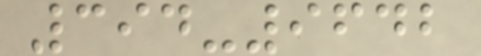394-9642
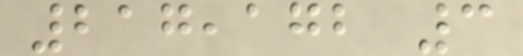217,172 3
